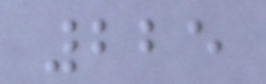225
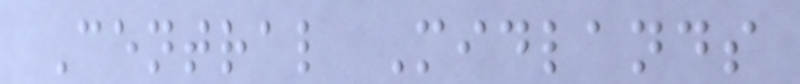Central Midlands
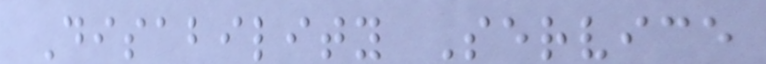Disability Service
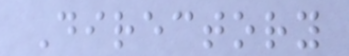Directory
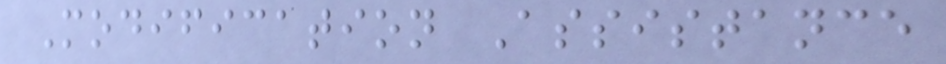Modification Assistance
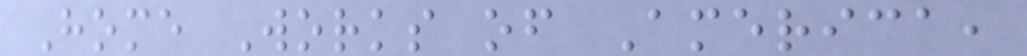Home Works of America,
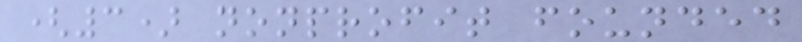(3) nonprofit founded
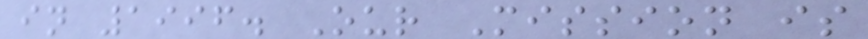in 1996. Our Mission is
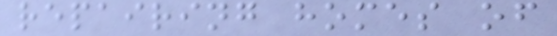repairing homes of
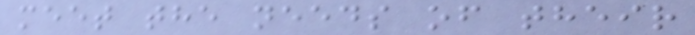meet the needs of their
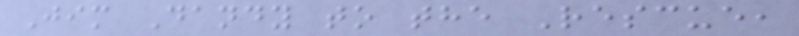Jim Dandy to the Rescue,
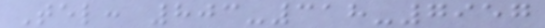Tel: 803-318-7957
